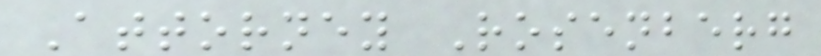Attorney Rosenberg
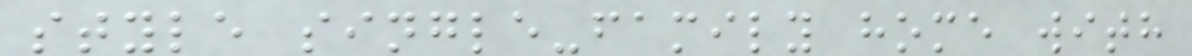style single-family home with
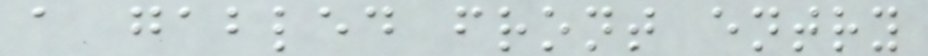a gabled front entry
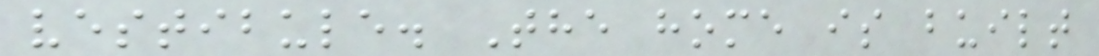vestibule. The home is built
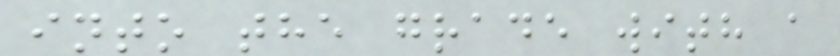into the grade with a
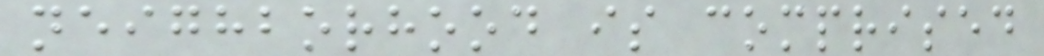neighborhood is comprised
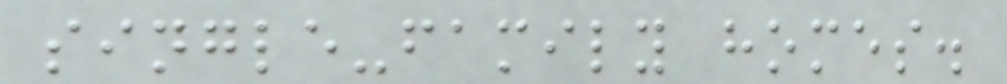single-family homes.
